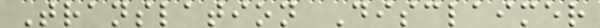Translation Disclaimer
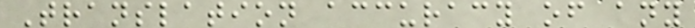Translation accuracy of any
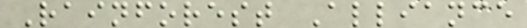Rainforest Alliance
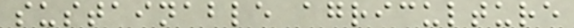sustainable agriculture
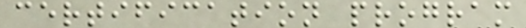certification program
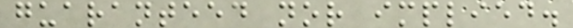guaranteed nor implied.
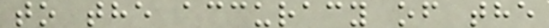to the accuracy of the
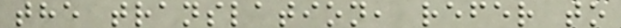the translation, refer to
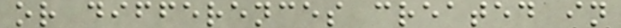or differences created in
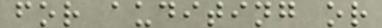for auditing or
